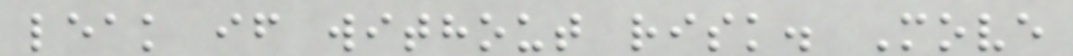leak if without risk. Move
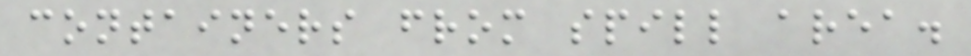containers from spill area.
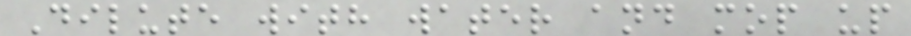Dilute with water and mop up
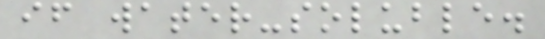if water-soluble.
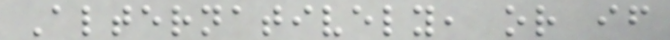Alternatively, or if
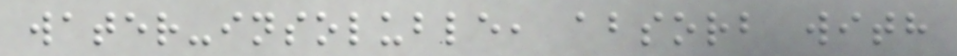water-insoluble, absorb with
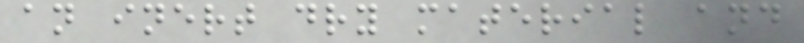an inert dry material and
